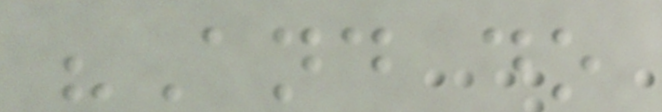"And do
